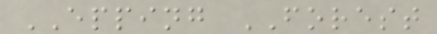EPPING FOREST
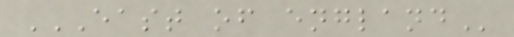EAST OF ENGLAND
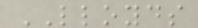LLOYDS
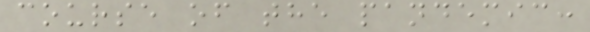course of the pandemic:
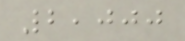2,000
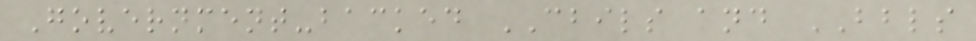Government-backed CBILS and BBLS
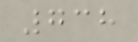738
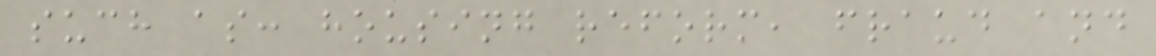such as: housing reform, fraud and
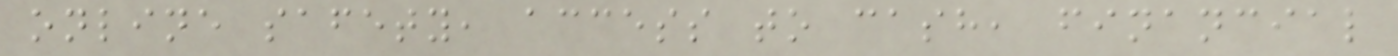online safety, access to cash, financial
